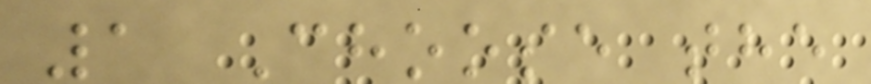1 Choose the
